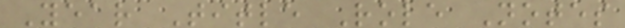Year Title Role Notes
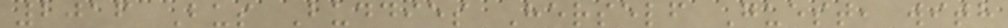2016 Bus Buddies Herself Guest, with
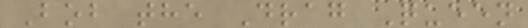Bob the Drag Queen
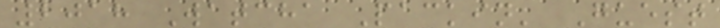2018 Watcha Packin' Guest
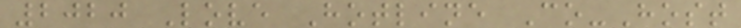2020 Love Hotline Co-Host
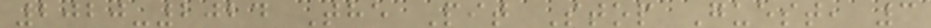2020-2024 The Pit Stop Guest, 3
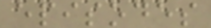episodes
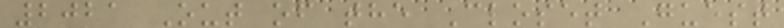2021 Out of the Closet Guest
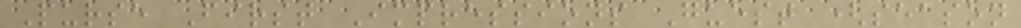Purse First Impressions Guest (season
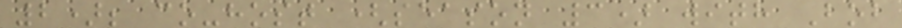2); co-host (season 3) with Bob
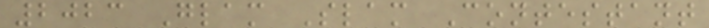2023 Glam Slam Contestant
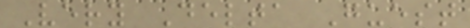Very Delta Guest
